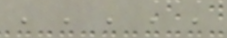, , , , ,
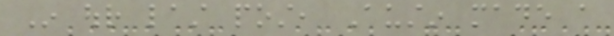In our last post, Austin made a
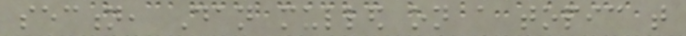section, Dan mulled on a topic that
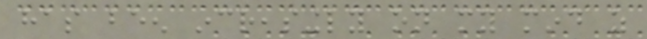has been increasingly on my mind as
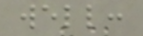well:
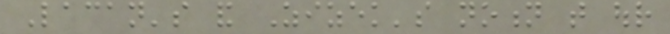Lacan's and Zizek's notion that our
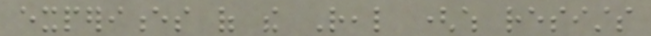experiences of the Real (which resists
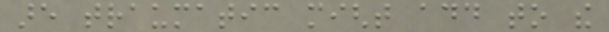are traumatic might add to the
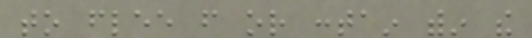to flee from or contain within the
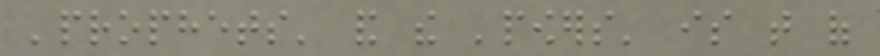'prophets' and the 'powers' is that of
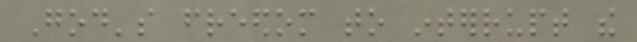God's freedom to interrupt the
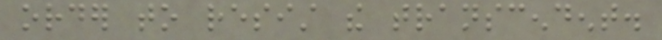order to resist the transcendent.
